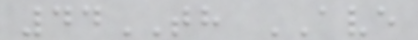44TH AVE
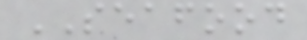SEAFOOD
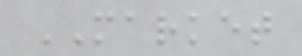MARKET
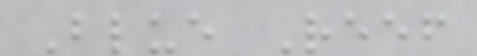Blue Reef
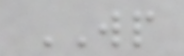WP
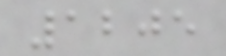1205
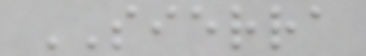SIERRA
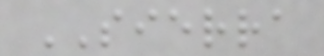SIERRA
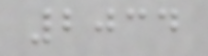2034
